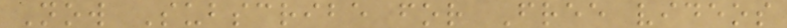Now Subscribe for Free videos
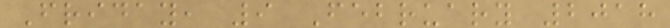Friday, 9 February 2018
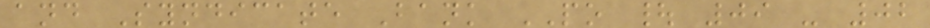and Syndicate Bank PO | 09 - 02
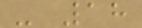- 18
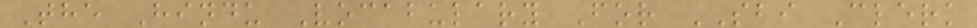The Hindu Vocabulary For SBI Clerk
